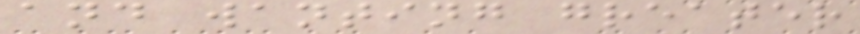and wanting greater
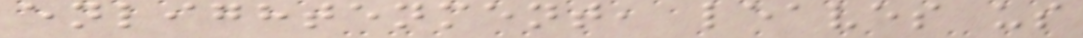enlightenment, leaves us
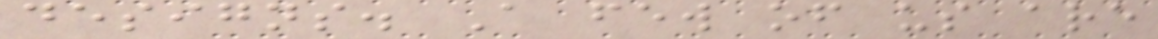designs. A few of us are
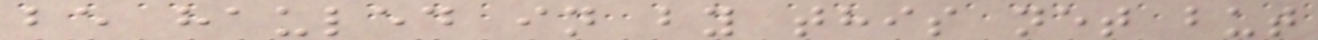be hauled in by this net but
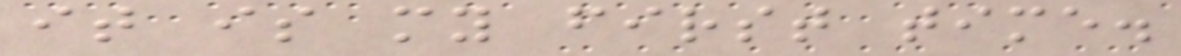it is my first time.
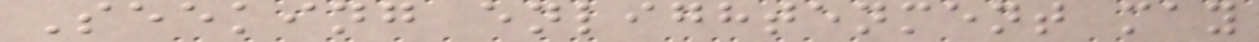Seeking enlightenment may
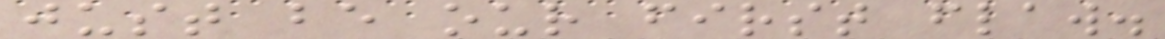just be our first flaw.
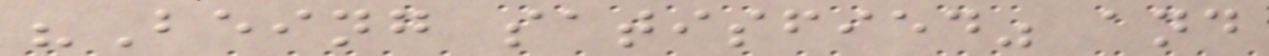"Being satisfied" and
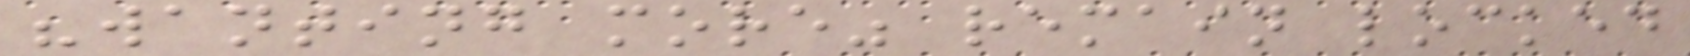"wanting more" remain locked
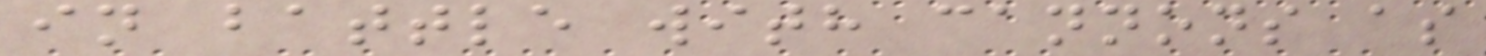in battle with cannons as
